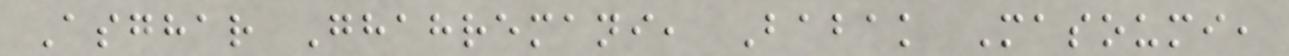Asghar Ghahremani, Babak Masoumi,
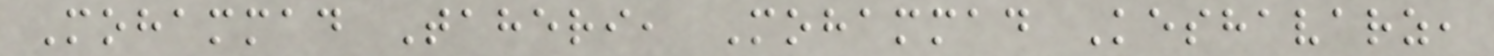Mohammad Taheri, Mohammad Keshavarz,
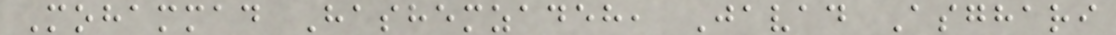Mohammad Hashemzadeh, Javad Asghari
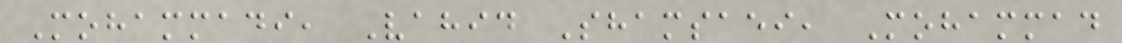Mohammadi, Vahid Shamsaei, Mohammad
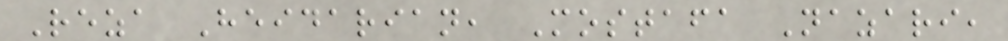Reza Heidarian, Mostafa Nazari,
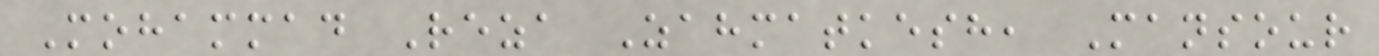Mohammad Reza Zahmatkesh, Mansour
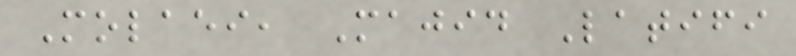Molaei, Majid Latifi
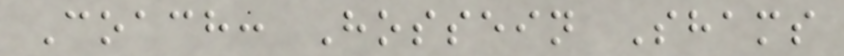Coach: Hossein Shams
